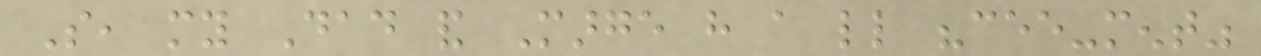So, my Dad and Marge have a little "cee-ment"
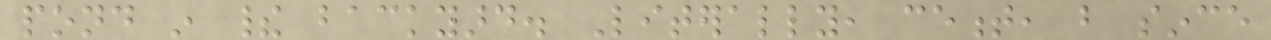pond in their backyard. Literally, cement, but since
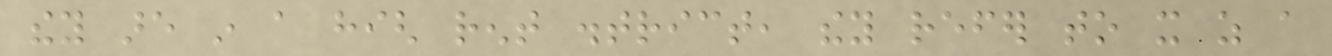they are in a high rent district, they refer to it as a
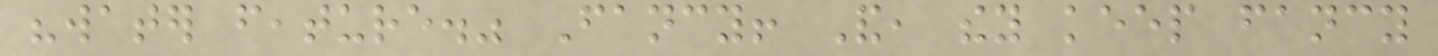"water feature." Fancy! And, they keep fancy
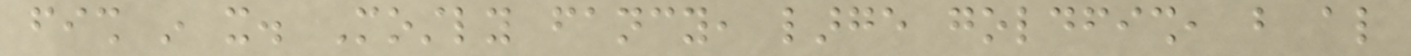fish in it. Mostly fancy, large goldfish, but also
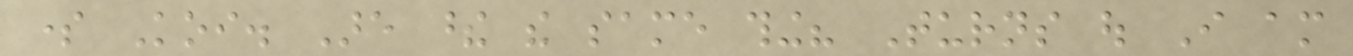some Koi. Are these the same thing? Turns out I am
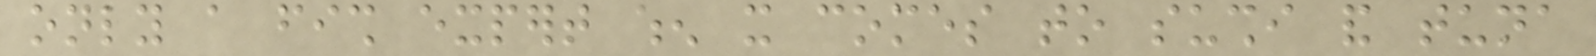only a fish expert when it comes to sushi and tuna
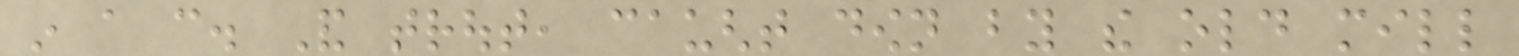in a can. And trout, caught down by the old mill
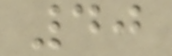40
